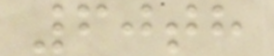60th
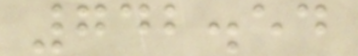742.54
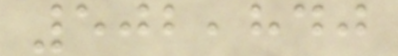502,840
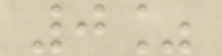0%
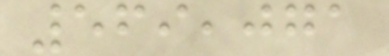569,071
